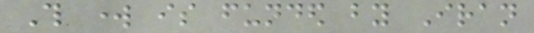This work is funded by Iran
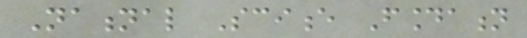National Science Foundation
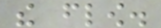the flow.
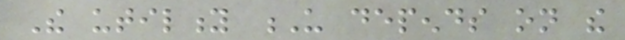The utility U depends on the
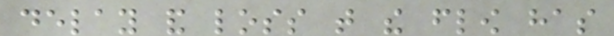delay and loss that the flow has
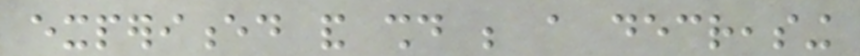experienced and should be a decreasing
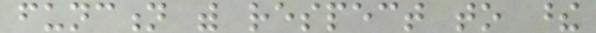function with respect to these
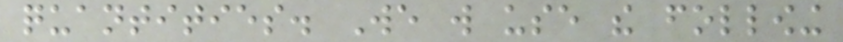quantities. We will use the following
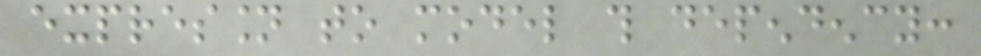expression to model this dependency:
